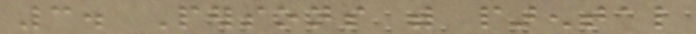3. Persons with parental
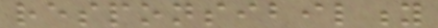responsibility
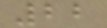22
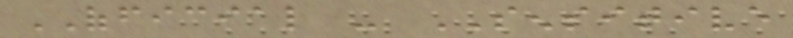OFFICIAL - SENSITIVE
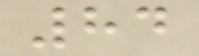84
